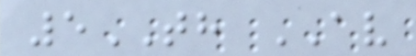5TH AV
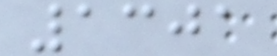1301
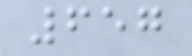657
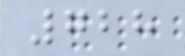728
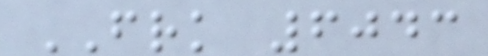FRK 6043
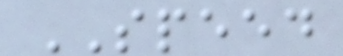SPEED
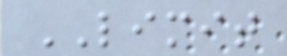LIMIT
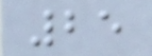25
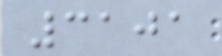3101
